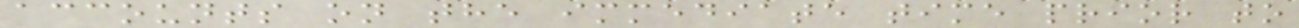accounts on the immediate time prior to
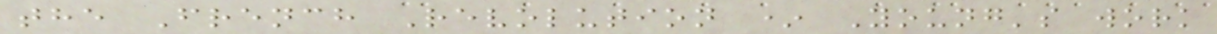the French Revolution * Young's work
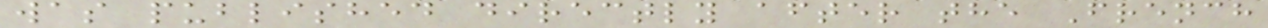was published directly after the French
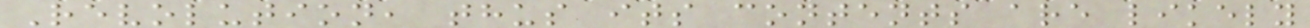Revolution, thus its contents are likely
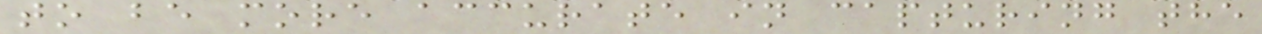to be more accurate in capturing the
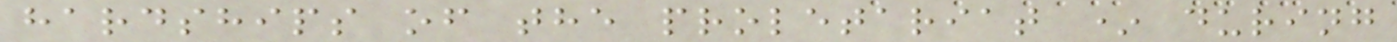hardships of the proletariat * during
